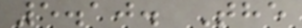5.10. The
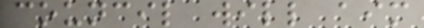council will aim
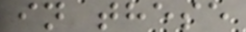in these
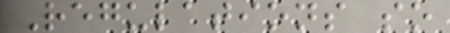Regulations so
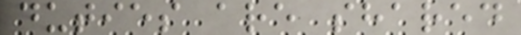duties are shared
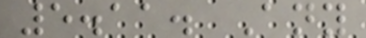5.11. Any
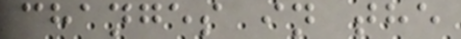changes in the
